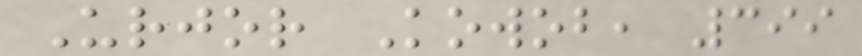Urjor Kowob, 399
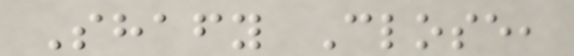Shafy Close,
